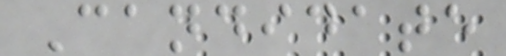Candidate
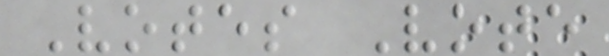Votes Vote
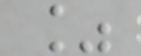%
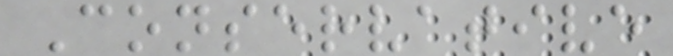Conservative
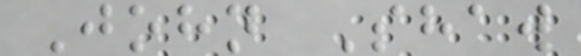John Shaw
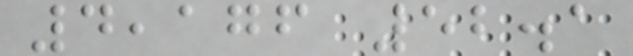4,176 52.1
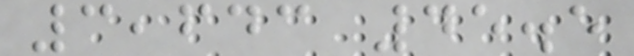3,643 45.5
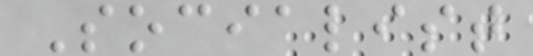Socialist
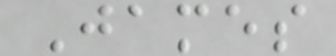James
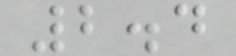2.4
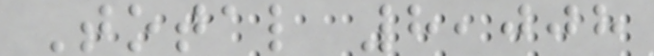Total 8,008
